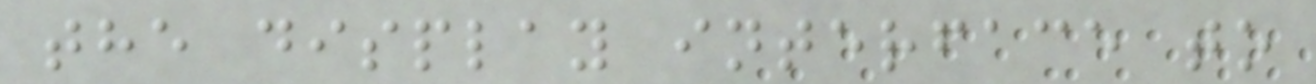the display interface to
